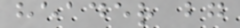header bg
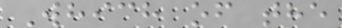Which of the
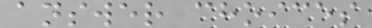answer choices
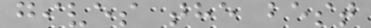gives the best
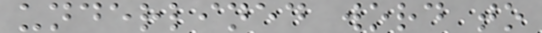underlined word to
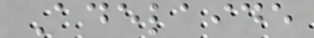Adelaide
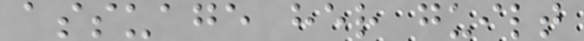assuage her guilt
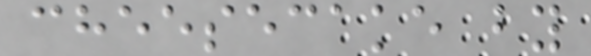cheesecake by
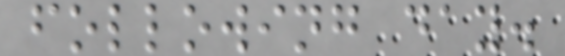following day.
